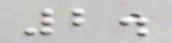2.
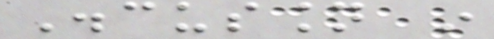Discussion in
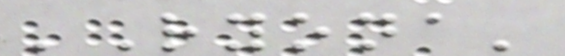'Ryona'
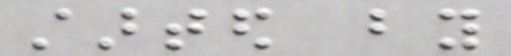started by
